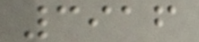3916
